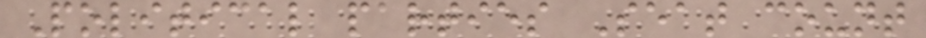Political parties Seat count
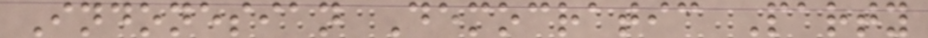Indonesian Democratic Party
